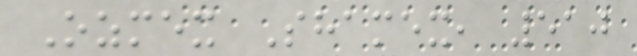Ozmex Shamex, 510
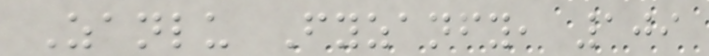Zanlu Fyzanfy, 109
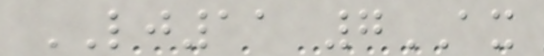LJ11 7AX
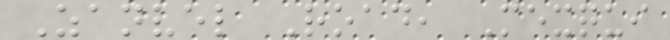Zanvel Road, Mexqui
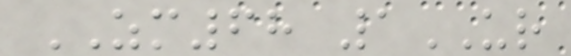ZM68 1UR
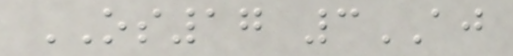OS17 3AJ
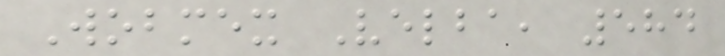Wobmex Velba, 584
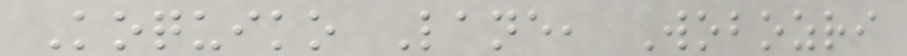Koquiko Lane, Wobozri
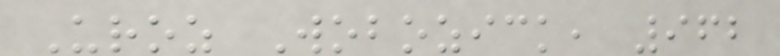Uroz Wobozick, 962
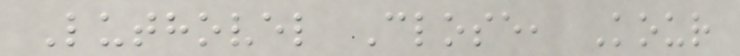Luthovel Close, Kour
